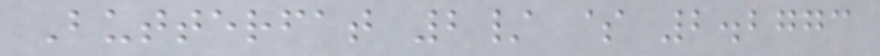Butterfat 2/ $ 2.2773
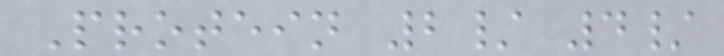Protein 2/ 4/
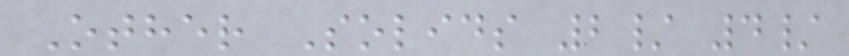Other Solids 2/ 4/
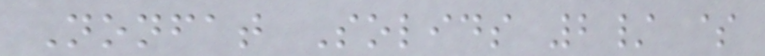Nonfat Solids 2/ $
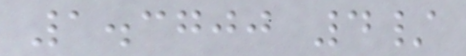1.3700 4/
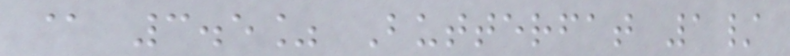@ 3.5% Butterfat 1/
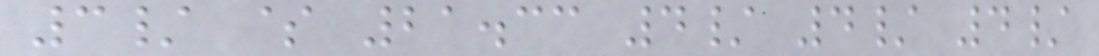3/ $ 21.33 4/ 4/ 4/
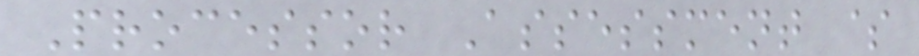Processor Assessment $
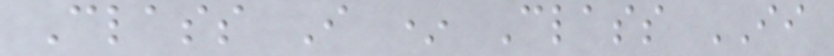Class I * Class II
